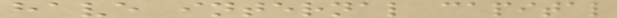have internal capital
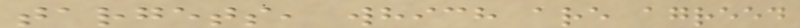targets, which are agreed
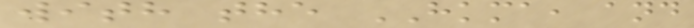with the HKMA, and
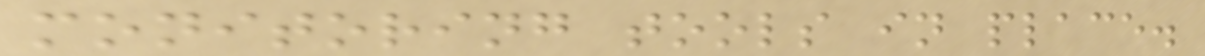monitoring tools in place.
